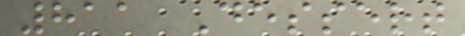811 Dessert
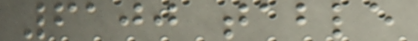6100 table
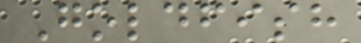Goldfish
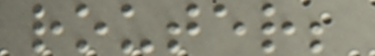router;
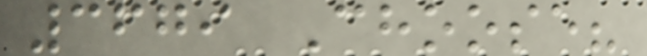3679 Choose?
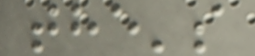the's
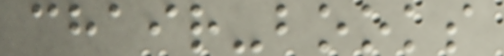chair-books
